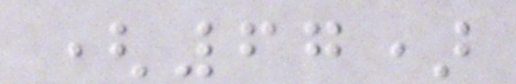(67)
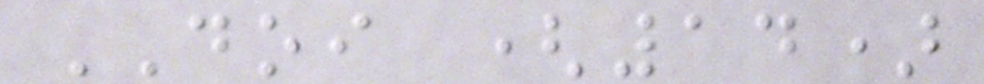DOI (14)
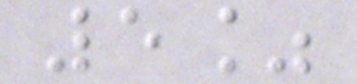5%
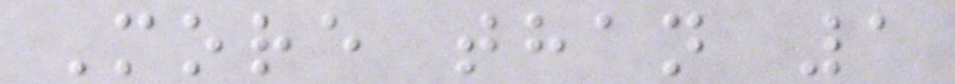More than 1
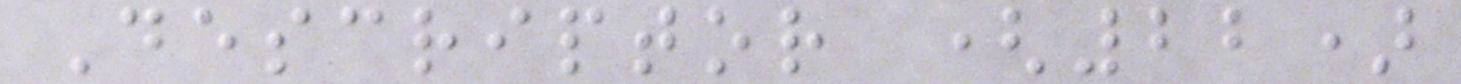Descriptor (22)
